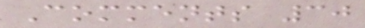Comments 30
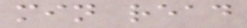min read
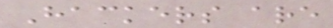Hackers are
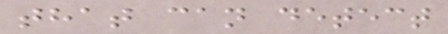that can detect
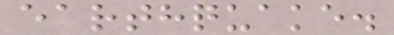earthquake.
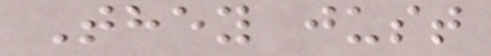They just
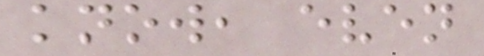know, even
